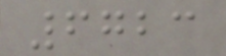6723
